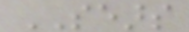SEARS
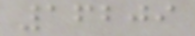16209
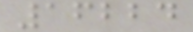16224
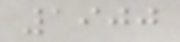1900
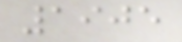1905
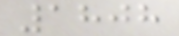1808
